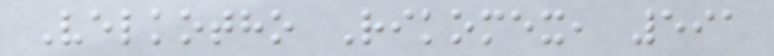Velkotho Rikomex, 591
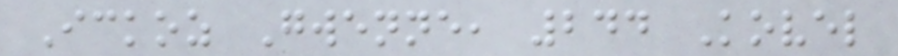Ickoz Gwenne, 244 Kovel
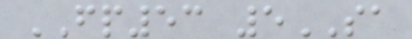FP53 5SA
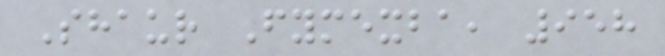Shaur Fymexba, 958
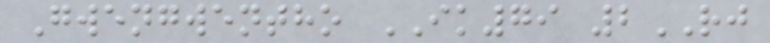Gwengwentho IK79 2RJ
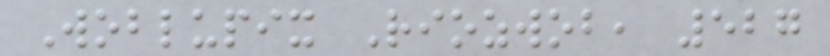Woblupix Riozwob, 527
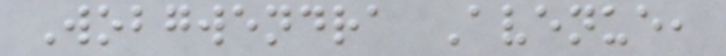Wobgwendra Avenue,
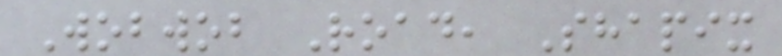Wobwob Road, Shapix
